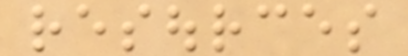resources
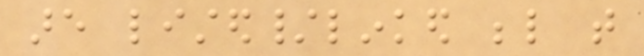are listed/linked below that
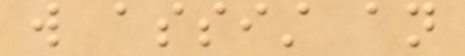will assist an
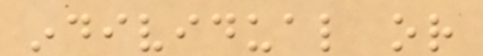individual or
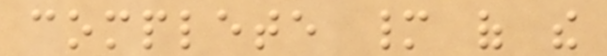complete many of the
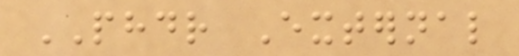PHDR External
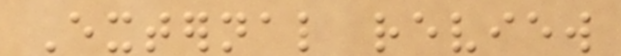External review
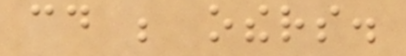could be others.
